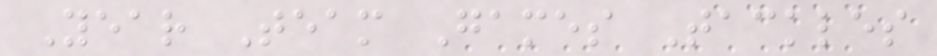Year Team Games Tackles
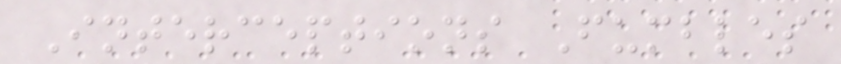Interceptions Fumbles
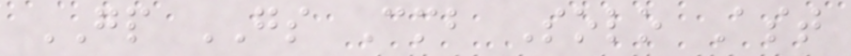GP GS Cmb Solo Ast
